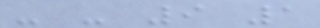- - 9 1
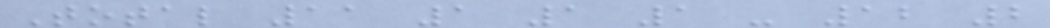Total 11 1 1 1 - 12 2
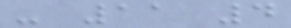- 11 4
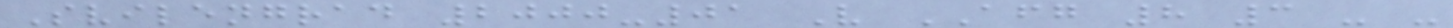Svilengrad 2000-01 V AFG 8 3 - -
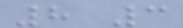8 3
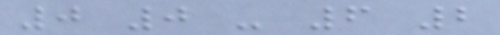0 0 - 6 2
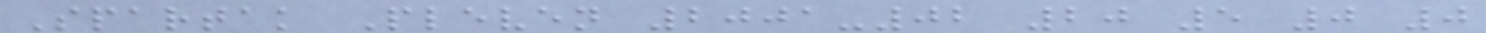Spartak Pleven 2001-02 20 5 0 0
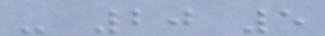- 20 5
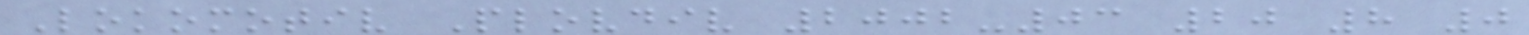Lokomotiv Plovdiv 2002-03 20 8 0
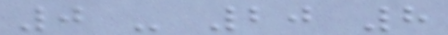0 - 20 8
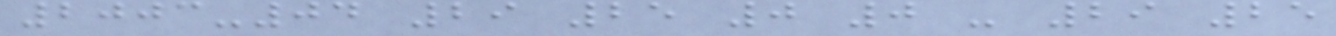2003-04 29 25 0 0 - 29 25
